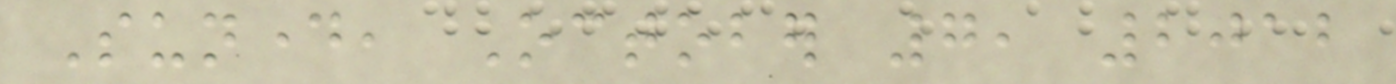Sunday, October 7, 2012
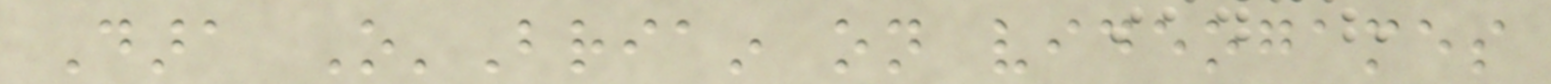Dara O'Briain on videogames
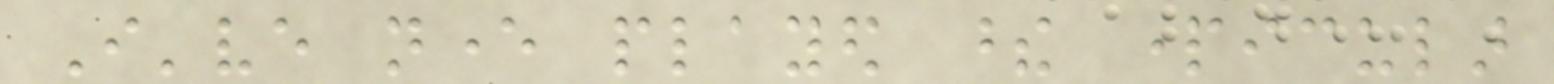I've never played these particular
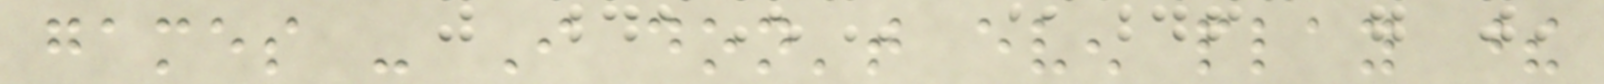games - I don't even play these
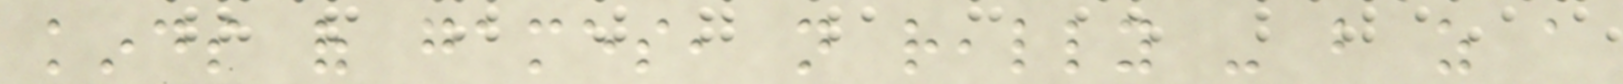kinds of games, not really - but as a
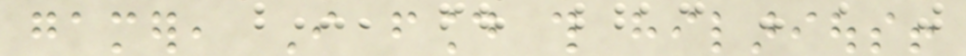gamer, I found this hilarious!
